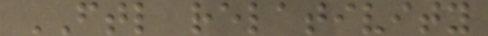FTL relativity
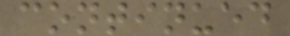continued
